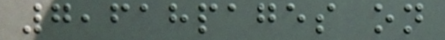7,618pages on
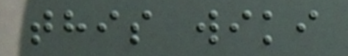this wiki
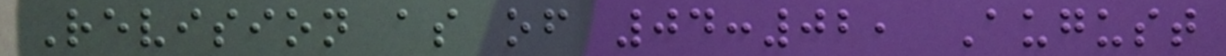Revision as of 04:02, August
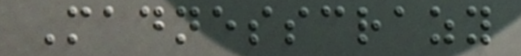Madnesscrazy
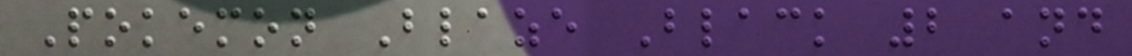Pokemon Blaze Black 2 and
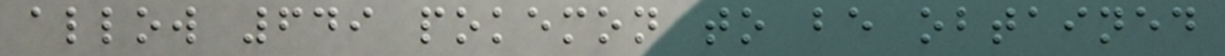allow 649 pokemon to be obtained
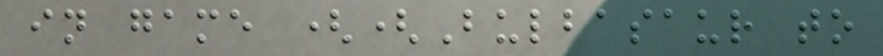in game ((Bulbasaur to
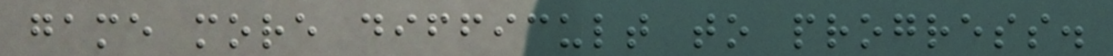game more difficult to progress.
